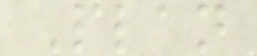Plan
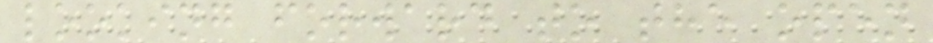looking forward to the open
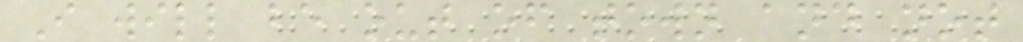I will be out of town and not
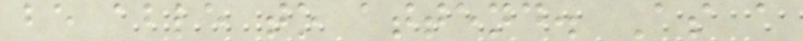be able to attend. As a
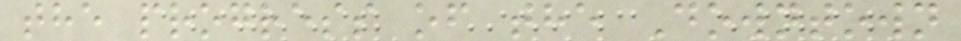the progress of the Downtown
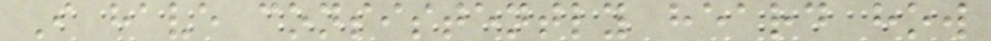I have consistently heard how
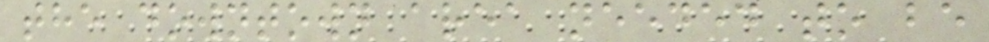the downtown area needed to be
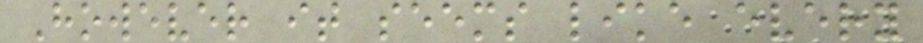However it seems like every
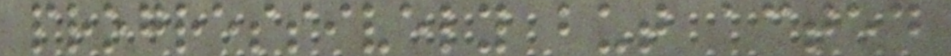progressively but acted
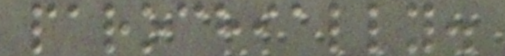parochially.
